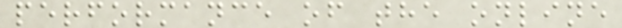performance of the online
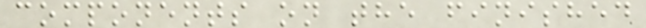components on the finished
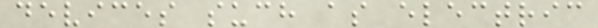devices such as electric
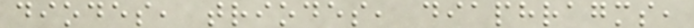diodes, triodes, diaphragms,
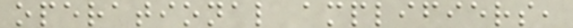operational amplifiers,
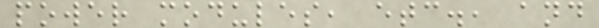power modules, etc., and
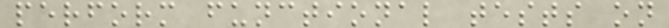perform functional tests on
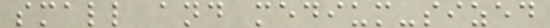small and medium-sized
